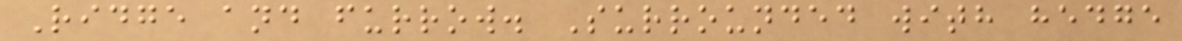Ridge and furrow. Surrounded with hedge
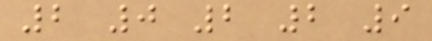2 0 2 2 9
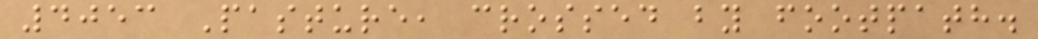4053 Pasture, crossed by footpath.
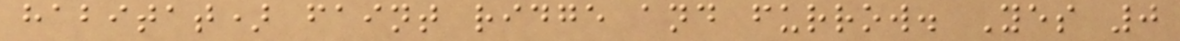habitat) faint ridge and furrow. Yes 0
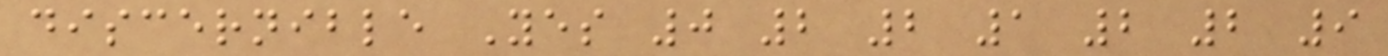discernible Yes 0 2 2 1 2 2 9
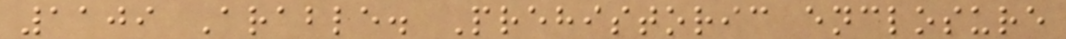1109 Arable. Prehistoric enclosure
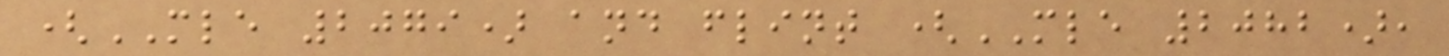(MLE 2079) and flint (MLE 2082),
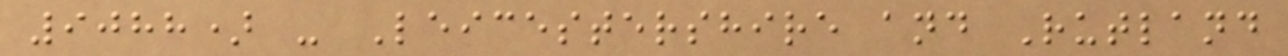9088) - Leicestershire and Rutland
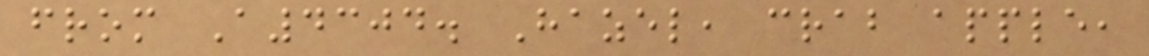from A4304. Hazel, crab apple,
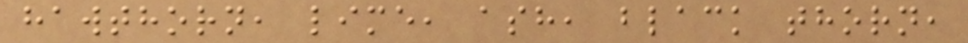hawthorn, lime, ash, black thorn,
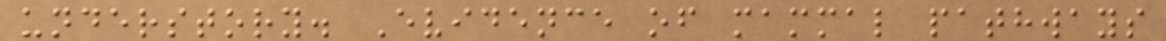understory. Evidence of mammal pathways
